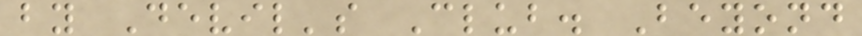by Devil's Club. Beyond
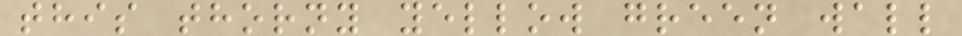this thorny yellow green wall
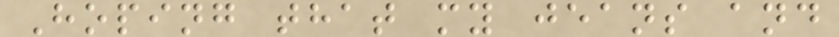Hoping that my jeans and
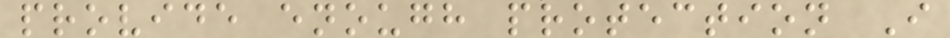provide enough protection I
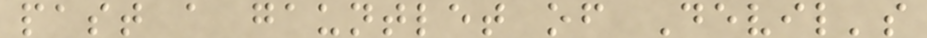past a gauntlet of Devil's
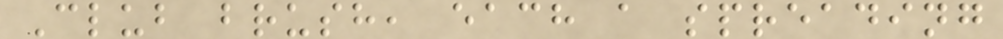Club brush, each a spreading
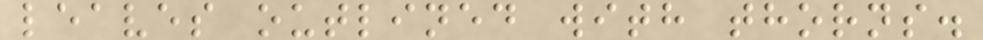leaves outlined with thorns.
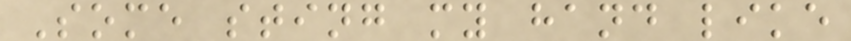Some sting my hand like
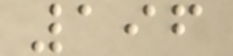196
